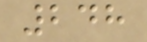248
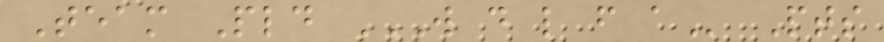Team Pld W D L F A Pts
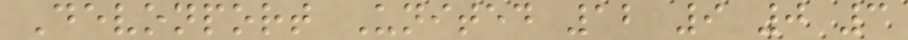Devonport United 12 9 0 3
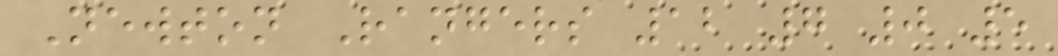Newton Rangers 12 7 0 5
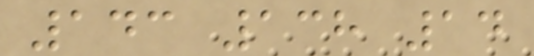143 138 14
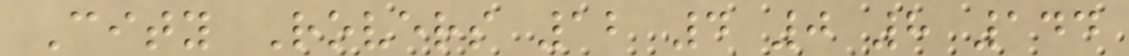City Rovers 12 4 0 8 144
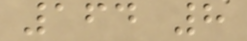164 8
